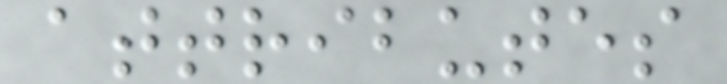attributes
